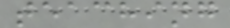teaching
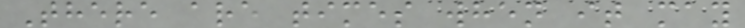There are times when it may
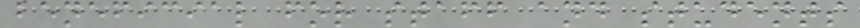beneficial for staff and students
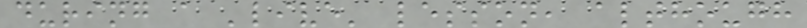during a 'live' lesson, although
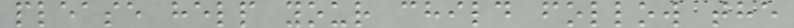please help your child follow the
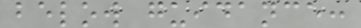below guidance:
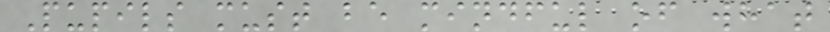Pupils must be mindful of what
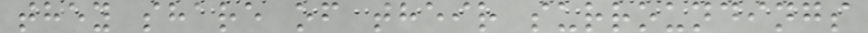they share of their surroundings
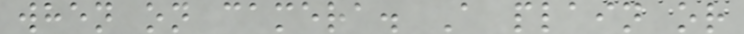when on camera. A plain or
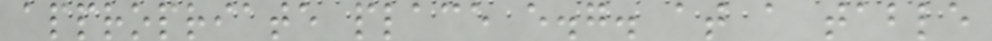appropriate place e.g. at a table
